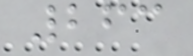263
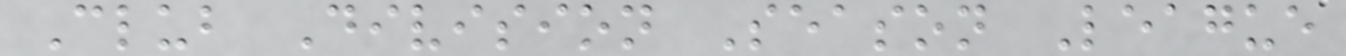Club Division Season League
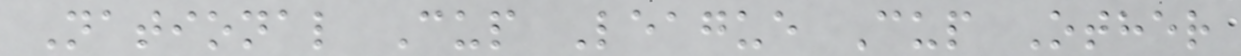National Cup League Cup Other
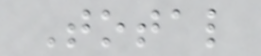Total
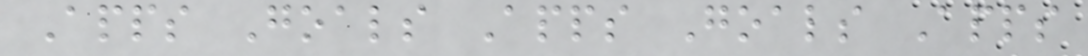Apps Goals Apps Goals Apps
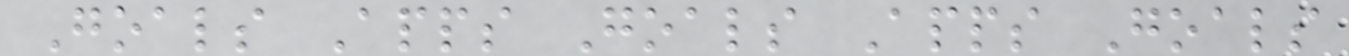Goals Apps Goals Apps Goals
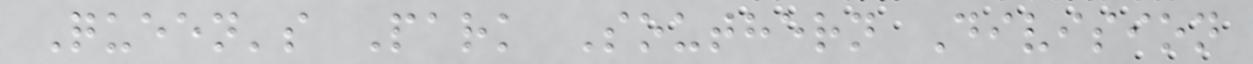Queen's Park Southern Division
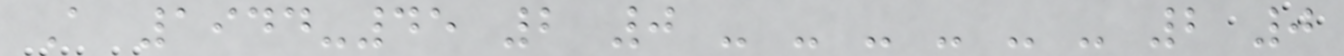A 1944-45 2 0 - - - - - - 2 0
